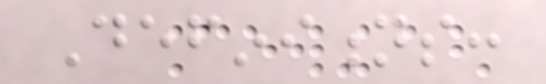Definitions:
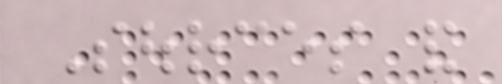Sources and
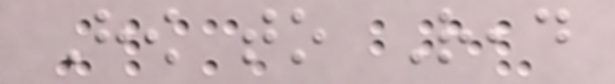How to Read
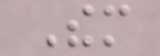Them
